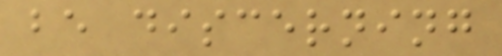be discerning
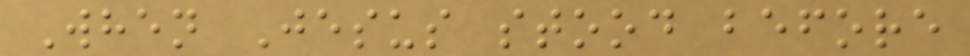When Jesus stood before
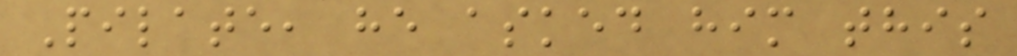Pilate, he asked him this
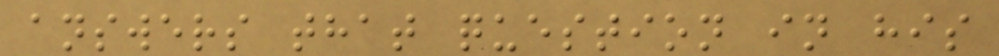answers that question in his
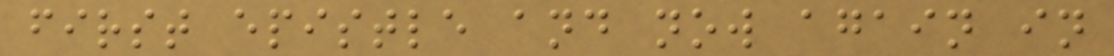first epistle and now again in
